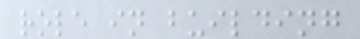role in building
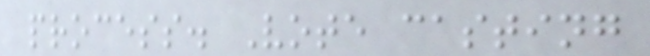process. Vote casting
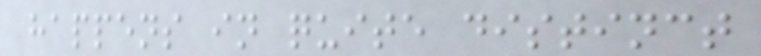happens in quite distinct
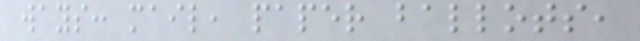ways: mail, paper ballots,
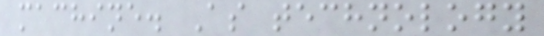machine. As technology
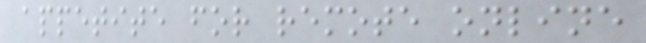appetite for remote online
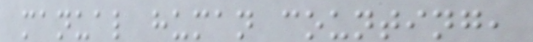manual human counting,
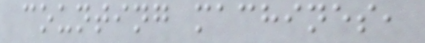counting machines,
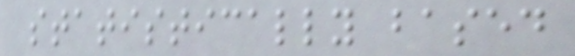statistically based
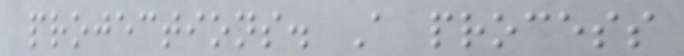projections. A process
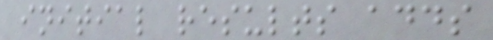initial results adds
